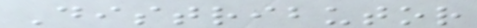Distributor
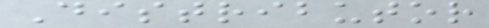Distributor
